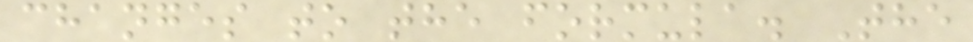changes to the formula. The
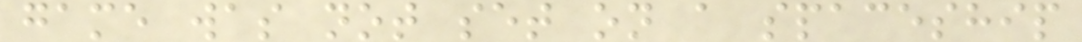game was not set on a spaceship
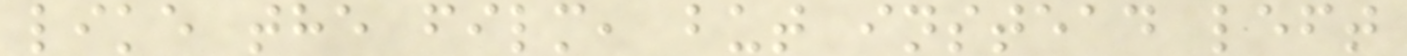like the film, but instead left
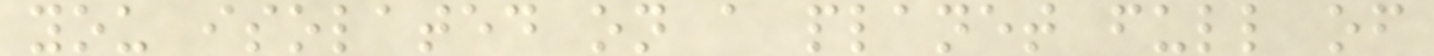you isolated on a planet full of
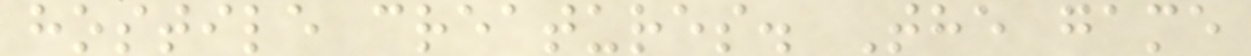hostile creatures. The game
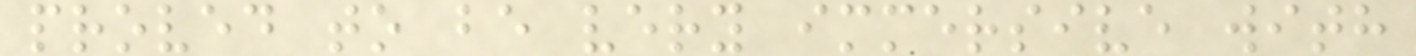proved to be very immersive with
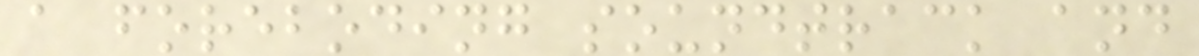a foreboding soundtrack and
